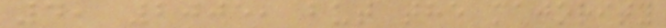4, 2005, but the majority
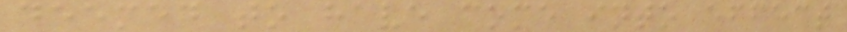deemed to have come into effect
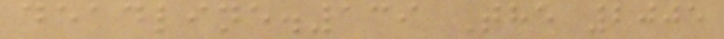deadline.139 The 2005
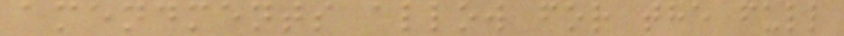amendments allow for the full
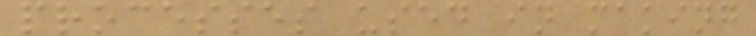processes used in making
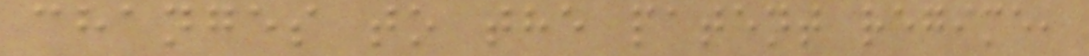changes to the patent regime,
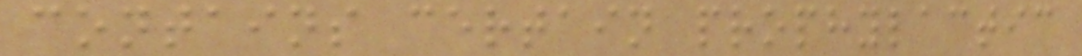contains certain prophylactic
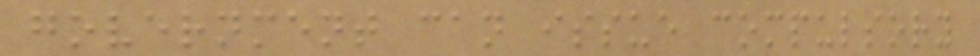government can issue compulsory
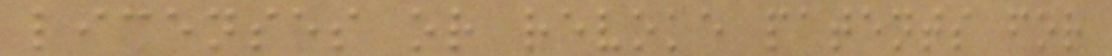licenses or revoke patents for
